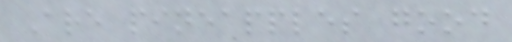Are pineapples good
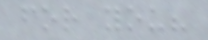for you?
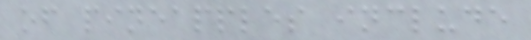of pineapples include
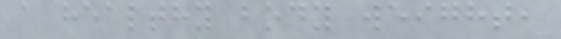a healthy body weight,
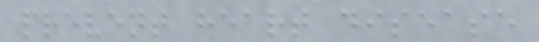prevent heart disease
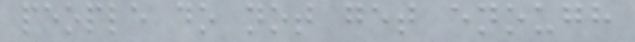people do not get enough
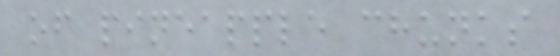of pineapple chunks
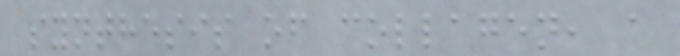synthesis of collagen, a
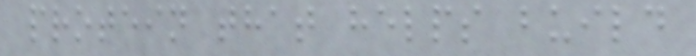protein that helps build
